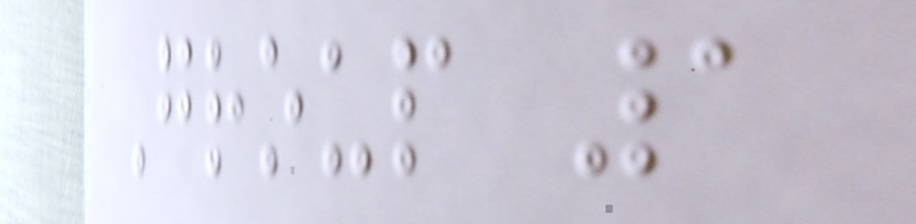Group 1
